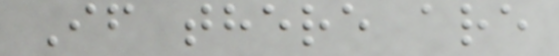If there are
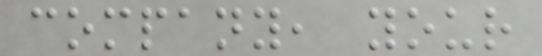company, your
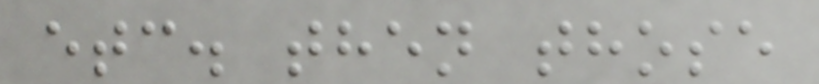etc. then those
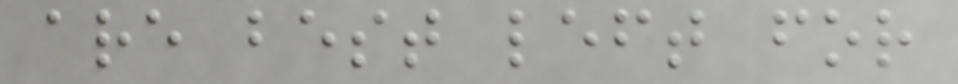are best left for
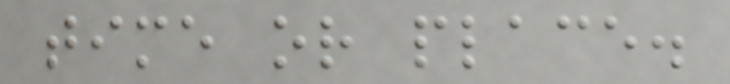time or place.
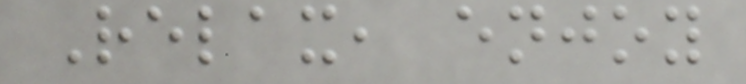Relax, enjoy
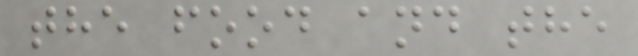the food and the
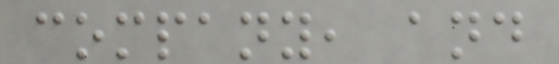company, and
